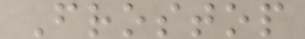Frostop
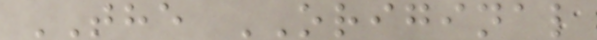THE ORIGINAL
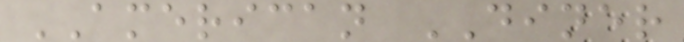AMERICAN DINER
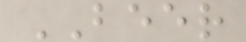BEER
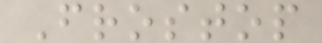Frostop
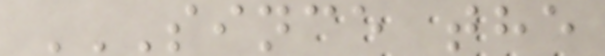SINCE THE
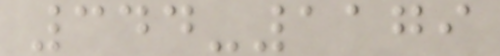344-1179
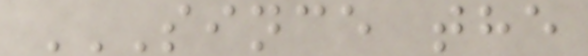SINCE THE
